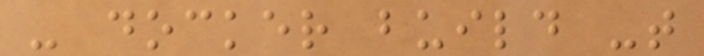- docker build -t
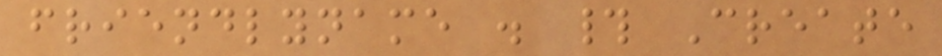friendlyname . # Create
